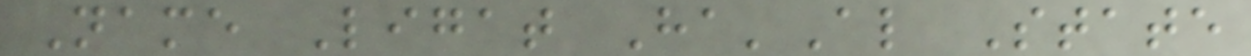Name Ligat Ha'Al State
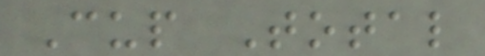Cup Total
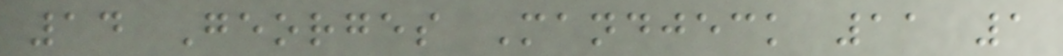14 Georges Mandjeck 11 1
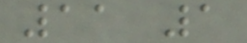11 1
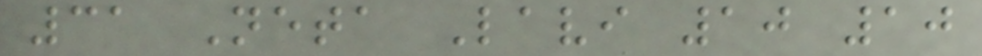31 Neta Lavi 10 10
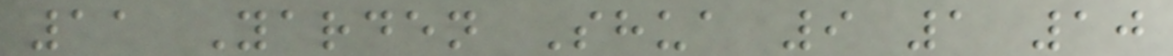11 Yarden Shua 9 1 10
